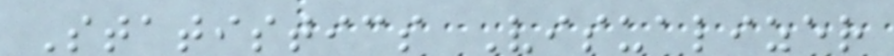Statistics Visualizer
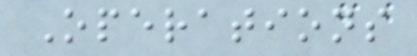Operations
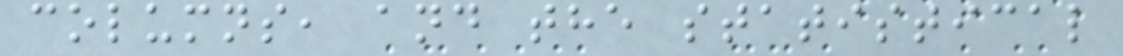columns, and the statistical
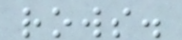rows.
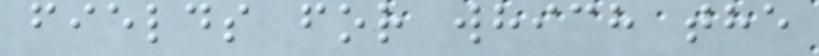fields for which the
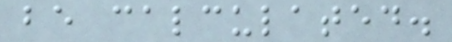be calculated.
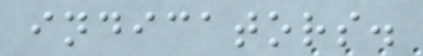indicators.
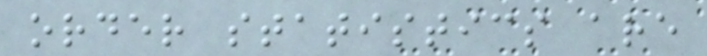order statistics are
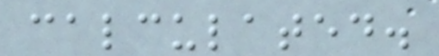calculated.
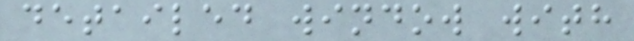detailed window with
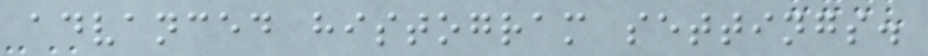advanced histogram settings.
